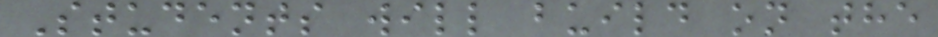Students will build on the
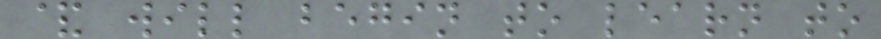& will begin to learn to
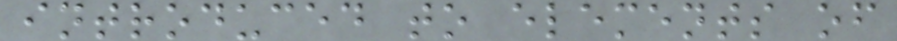introduced to elements of
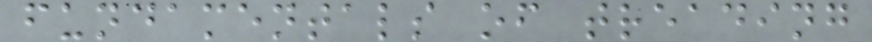fundamentals of treading
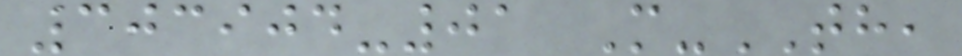303904-01 M-TH,
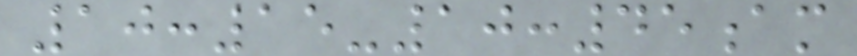10:15-10:45am
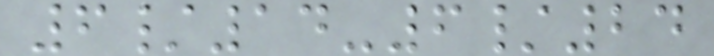6/14-6/24
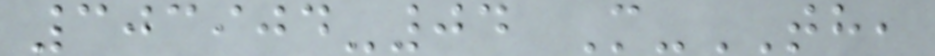303904-04 M-TH,
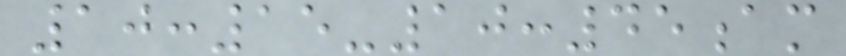10:15-10:45am
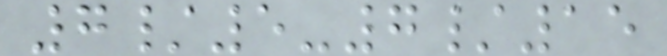7/5-7/15
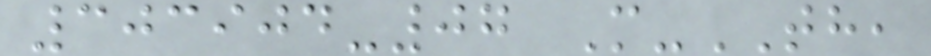303904-07 M-TH,
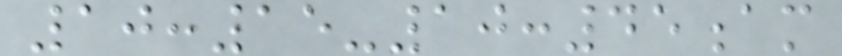10:15-10:45am
